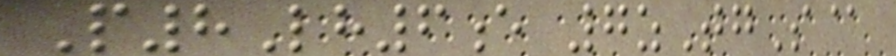P8Lh6e 7zTgS@
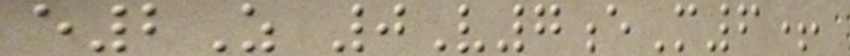e2Z 0V7eM6+
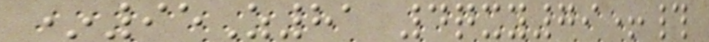*95Z81 4qxy79+#
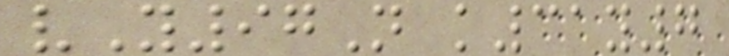vY97N k31y7
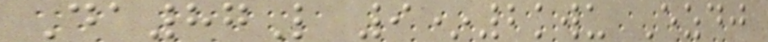Da87L 9*2kwu Ezdj
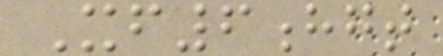Xf6hgt
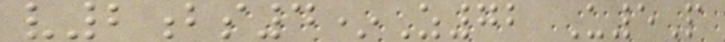v2bs4*Z72 U5P
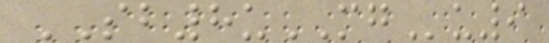SB8uMGu9
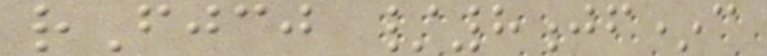rFjcj /8jf*c
